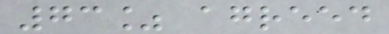73% agreed
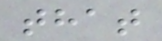that
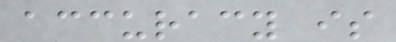accuracy is
